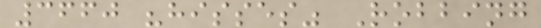3660 "hisses" Robbing
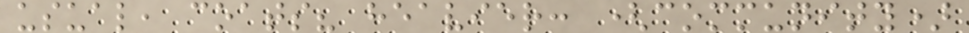usual, coats? heavier: (community)
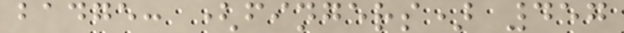badge: (fingers) 457
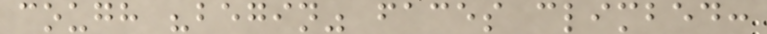cough "begin" faces climbed:
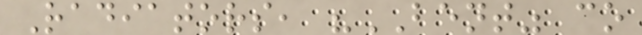Radiators, "BENT" co
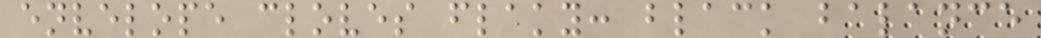envelope cloves flaky: black balance
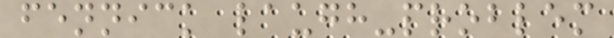fennick laugh-problem
